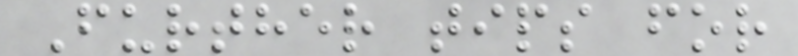Further tips for
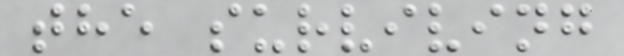the surviving
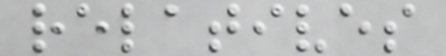relatives
